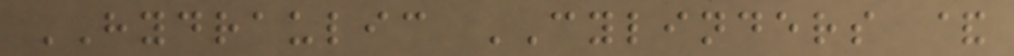HYDRAULIC CYLINDERS &
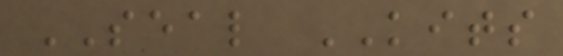SEAL KITS
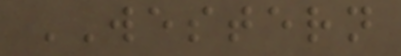WESTERN
